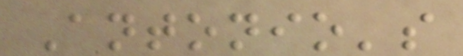Antonio's
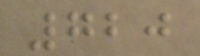720
